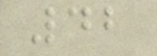42
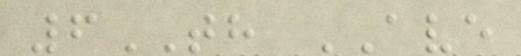6TH AVE
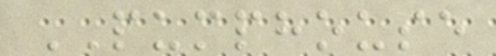PUMPHOUSE
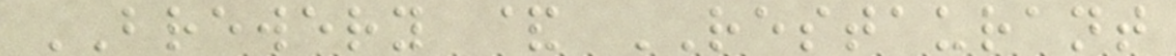BREWERY & RESTAURANT
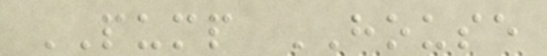PUMP HOUSE
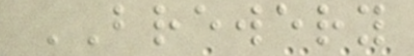BREWERY
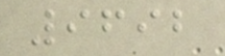9692
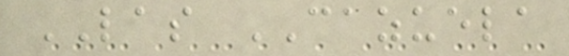LAS CAZUELA
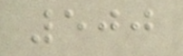500
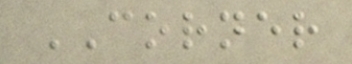CORNER
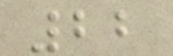22
